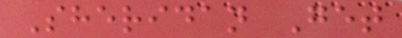Sheridan Get
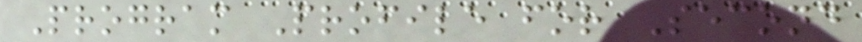Program Profile for Second
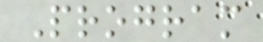Program
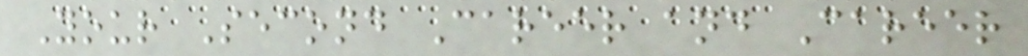Your Second Career and Career
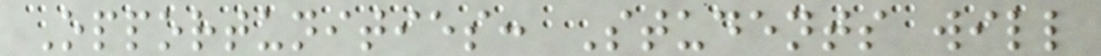Opportunities: Students will
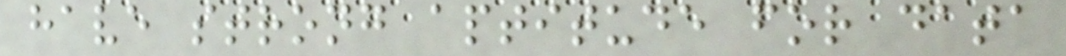have strong aptitude for data
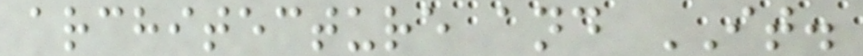architecture and IT.
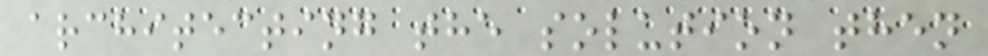architecting the solution then
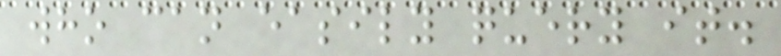who can easily query it.
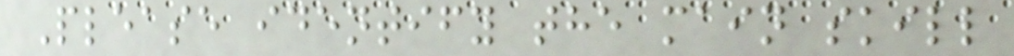Please identify the main skill
